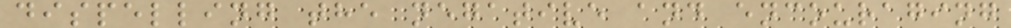dispelling the negative and encouraging
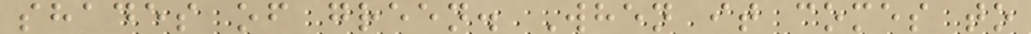shades of green. When it comes to
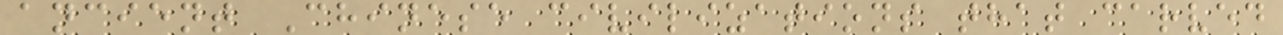ancient Chinese civilizations that carved
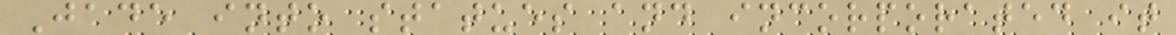Jade into statues and incorporated it
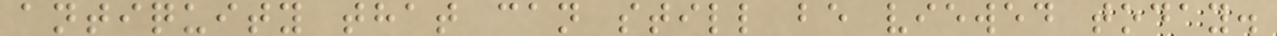antiquity that can still be viewed today.
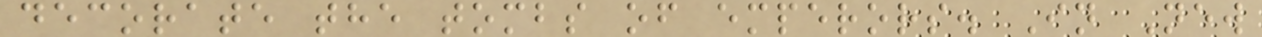decorate the tombs of emperors. In New
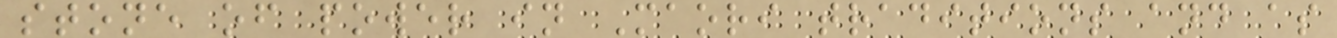stone of power in Maori traditions and as
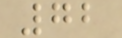72
